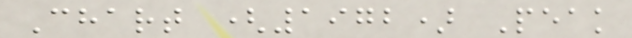Chart (1972) Peak
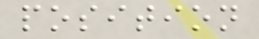position
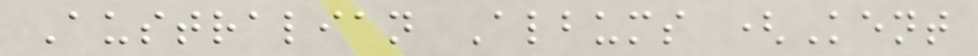Australian Albums (Kent
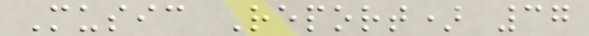Music Report) 37
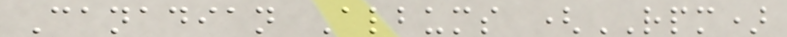Canadian Albums (RPM)
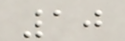10
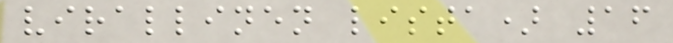virallinen lista) 16
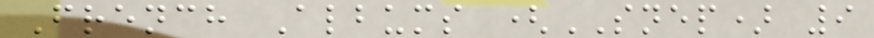French Albums (SNEP) 9
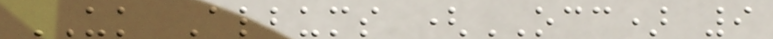UK Albums (OCC) 9
